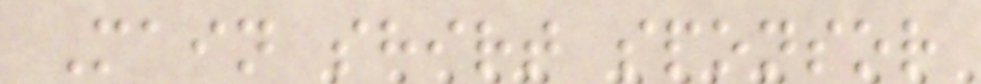Main shirt sponsor
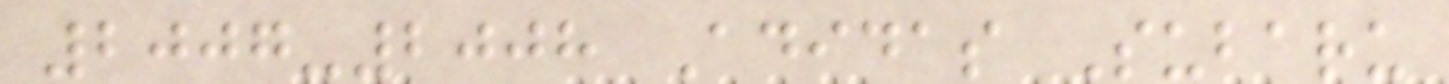2007-2008 Adidas Subaru
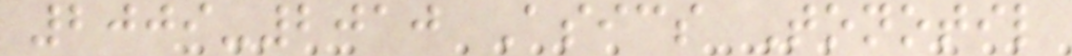2009-2010 Asics Tonotil
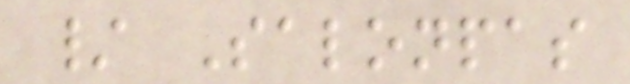/ Salonpas
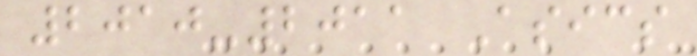2010-2011 Asics
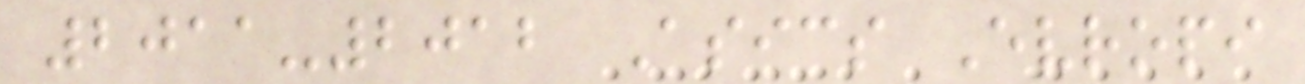2011-2012 Asics Evropi
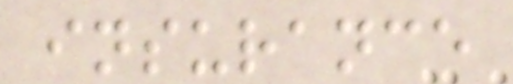insurance
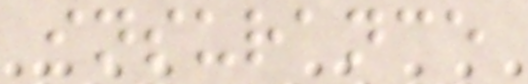insurance
